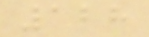128
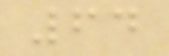64
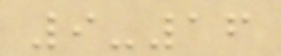9-16
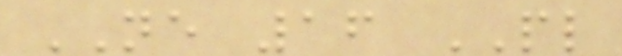NE 16 PL
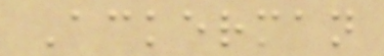Ackerman
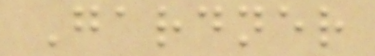Gardner
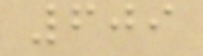609
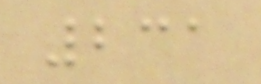231
